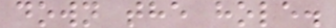down the hole.
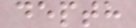depth
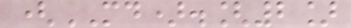(MD).[2]
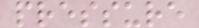pressure
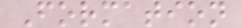Formation
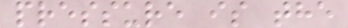pressure is the
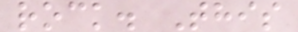rock. This
